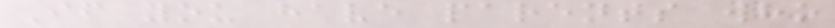If you have parents who
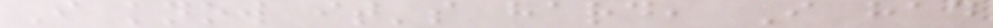I know it's hard, I had
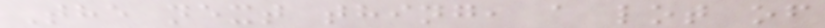The next thing, a lot of
